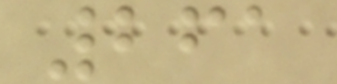261
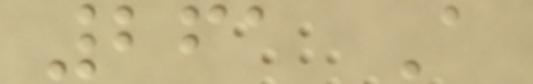261 A
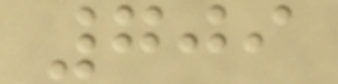709
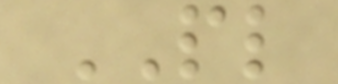PL
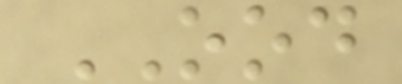OOD
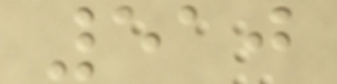510
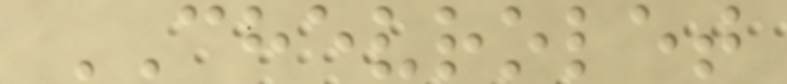CHEVROLET
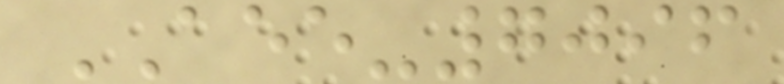AEE-7096
